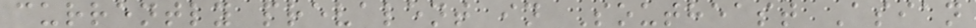currently prevalent in Southeast Asian
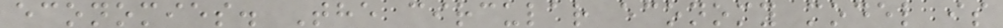economies. The circular economy model is
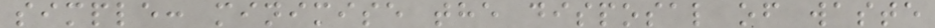simple: minimise the disposal of waste
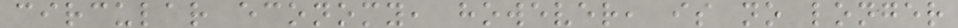circular economy, however, is no longer
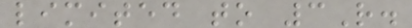limited to 3R.
